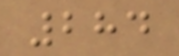284
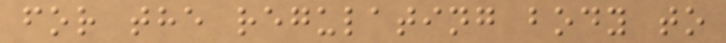for the regulating body to
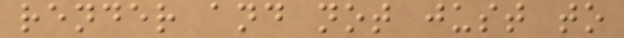render and not just to
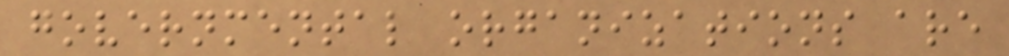governmental organizations are
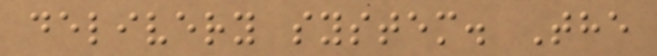delivery system. The
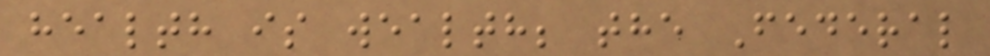health is wealth; the Federal
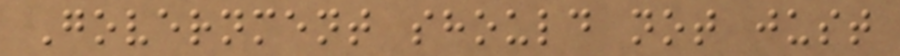Government should not just
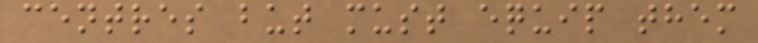centres but must equip them
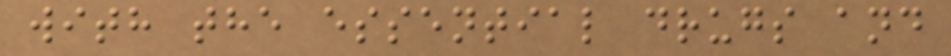with the essential drugs and
